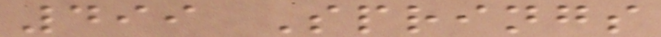499 Springs
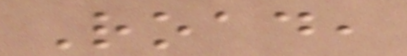Road,
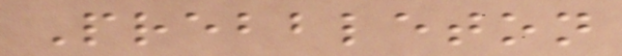Prebbleton
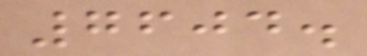7604.
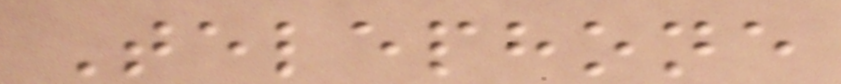Telephone
